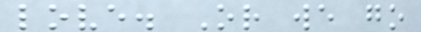love. Or we go
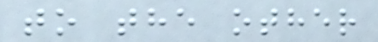to the other
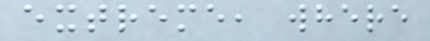extreme, where
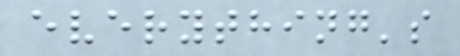everything's
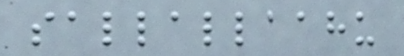sallallaahu
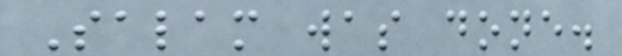Salam was done.
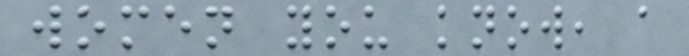women you know, a
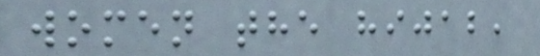women the hijab,
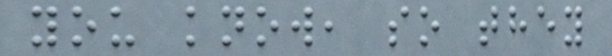you know, so they
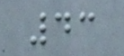43
